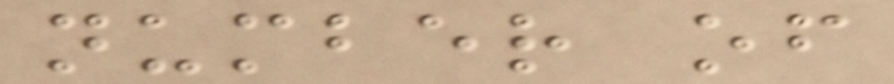number of
